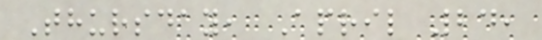Thursday, April 24,
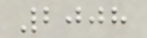2008
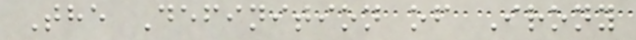The Definition of Irony
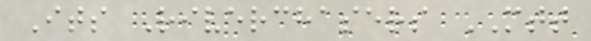Its Riverchasers MTT
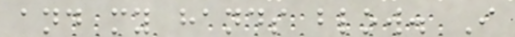and my hands blow. I
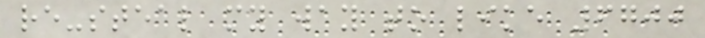re-steal my way to like 6700
